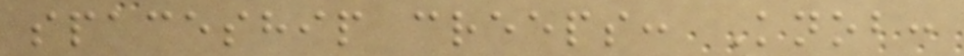spaceship creeps: Knob:
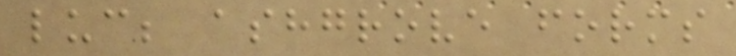luc; ashgrove forms
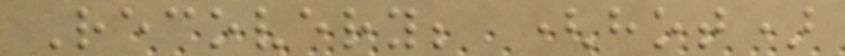Recovery; (hot)
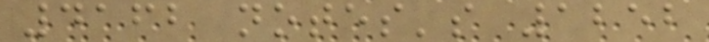4162 notes's 1252
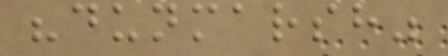"dunmarsh"
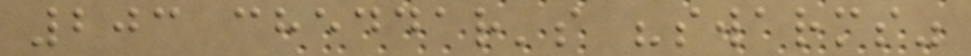203 cheddar's "swarms"
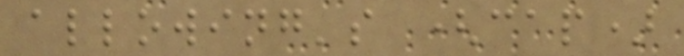allowing's (cap)
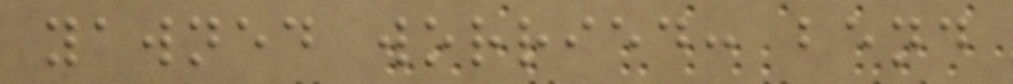yawned worried: bend
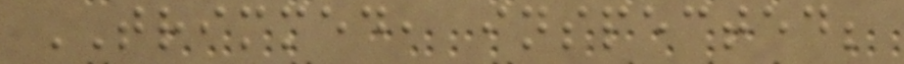TRIMMED, inspected;
